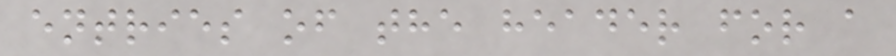entries of the header for a
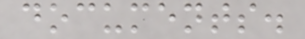documents.
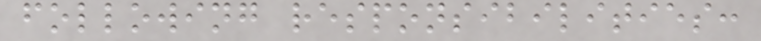following responsibilities:
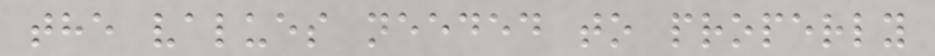the values needed to properly
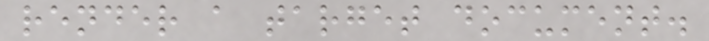render a target document.
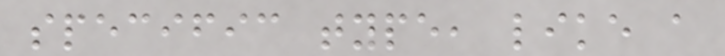specific type, like a
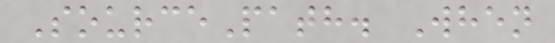SourcePath. When
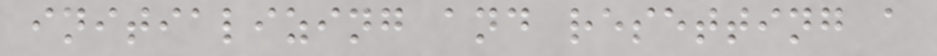initializing and resetting a
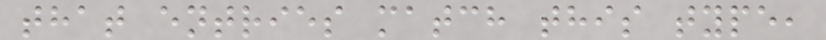that entries match this type,
